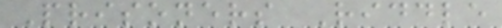Prisoners Riddle
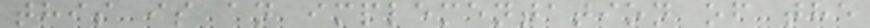this is an implementation of the
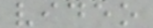video
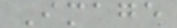Image
